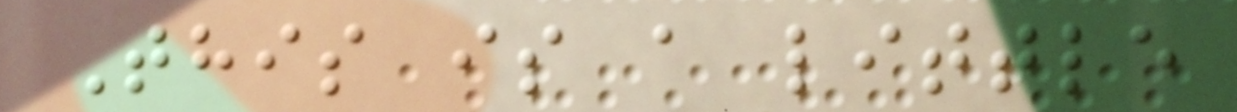This is a little
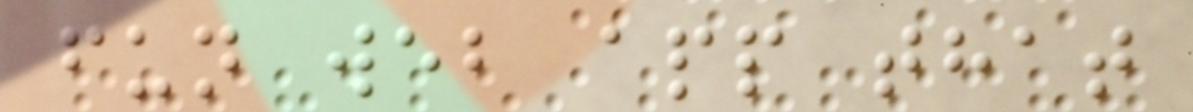fun web app that
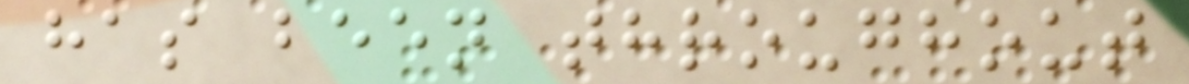has been throughout
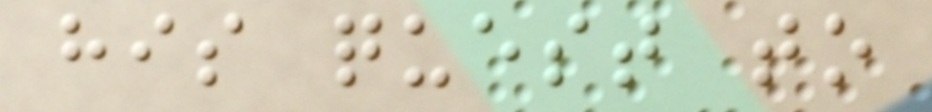his quest to
